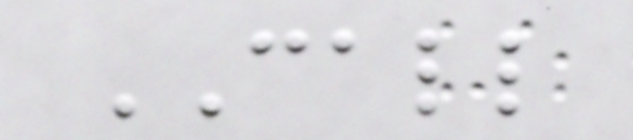CALL
